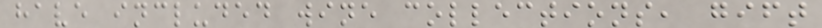have included wine collections, gift
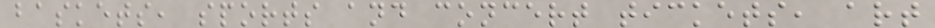baskets, sports and concert tickets, art
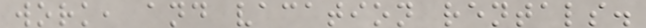work, and vacation rentals.
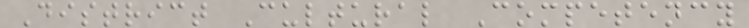District Cultural Competency
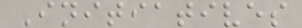Initiatives
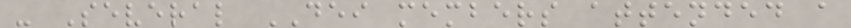- Several DEI members attended a
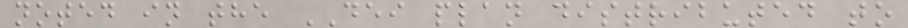noted in the DEI plan distributed to
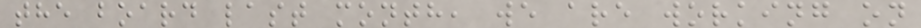the board last month, we are working on
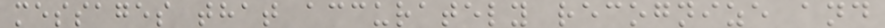messages that accurately recognize and
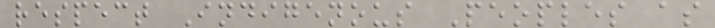respect Indigenous Peoples as
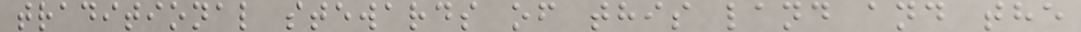traditional stewards of this land and the
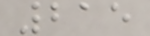215
